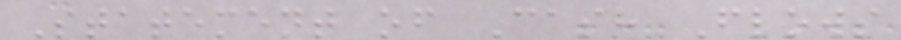Statement of Cash Flows
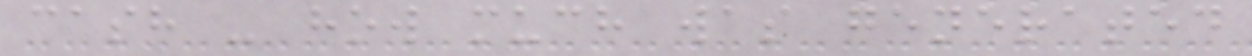cash - how much was generated
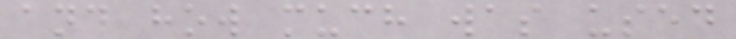and how much was used
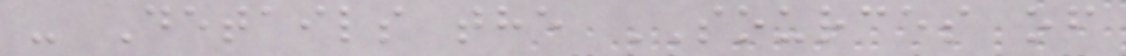- Details the SOURCES of
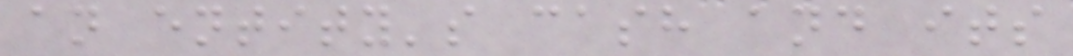an entity's cash and its
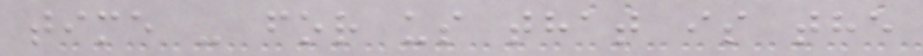time - for us that is the
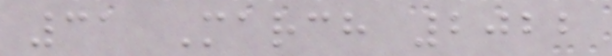31 March 2022
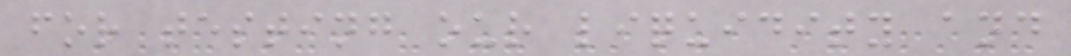for testing our liquidity and
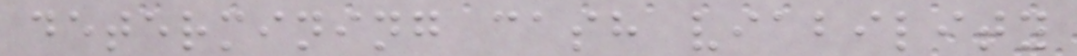determining cash viability
